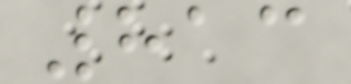813
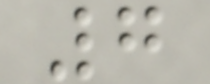7
